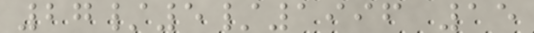27/5/1996 15
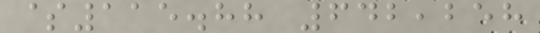$115.88 642,258
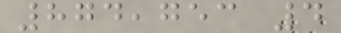874,753 4
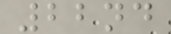22nd
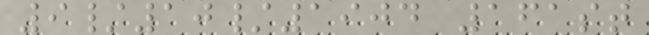9/10/1904 161st
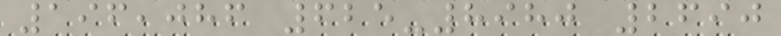196,086 625-8980 2690
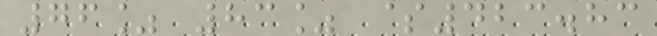76% 83% $423.83
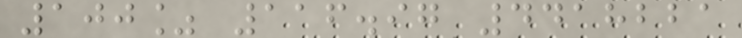100% 116.97 4418221
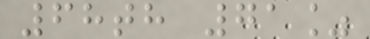68th 71%
